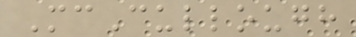McCullough
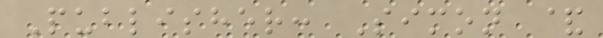Publisher: Simon &
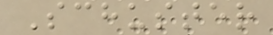Schuster
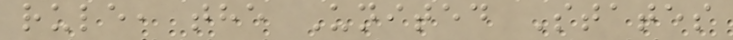rule, the United States
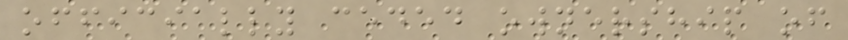officially ceded ownership of
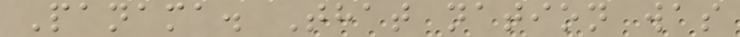Panama. That nation was
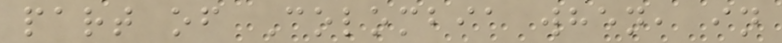part of Colombia when, in
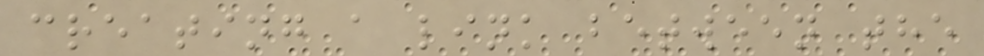creating a link between the
